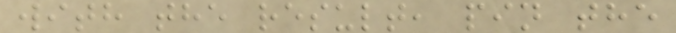with the result, pin the
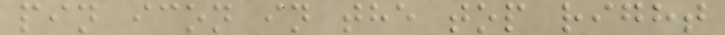pin icon in the top right
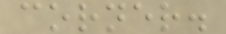corner.
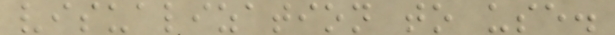visualization to use.
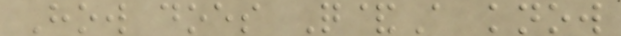How does Q&A know
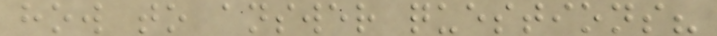how to answer questions?
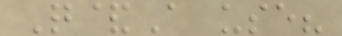Q&A use?
